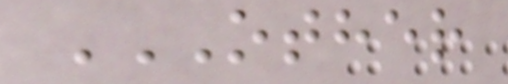OTHER
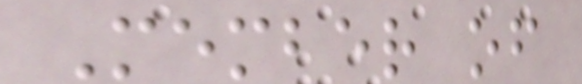Member of
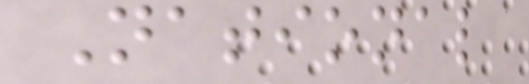National
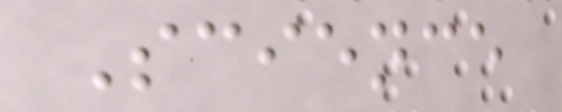Science
